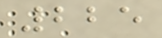225
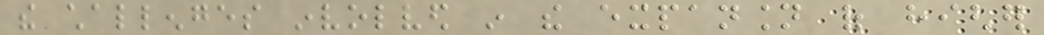the challenges involved in the expansion of higher
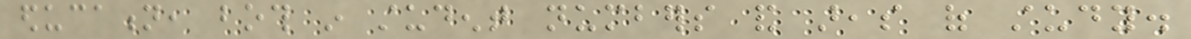education, both in student numbers and areas of study.
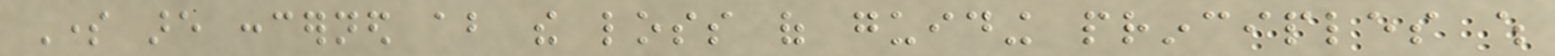Some are concerned about the loss of guiding principles which
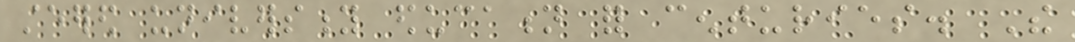steered university education for centuries. The
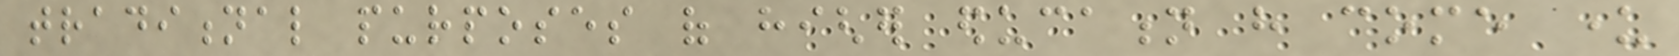traditional purposes of higher education have come under
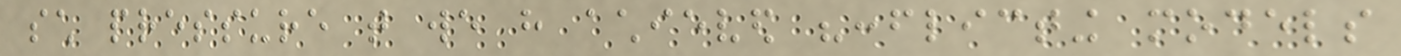such pressure that we have achieved "conflicting models
